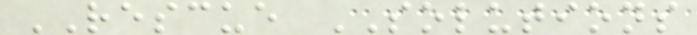RESCUE SOLUTIONS
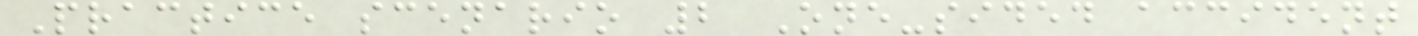Practice scenario 2 One-sided accident
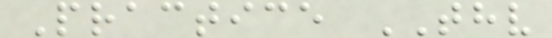Practice THV
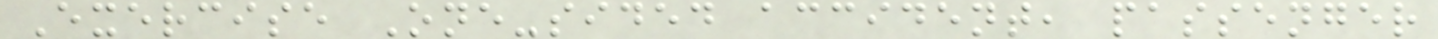Exercise One-sided accident, passenger
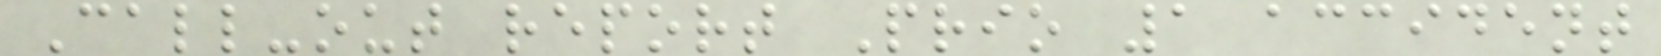Call-out report Prio 1 accident
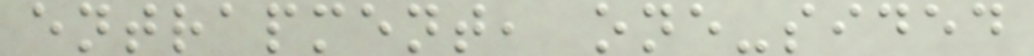entrapment, one-sided
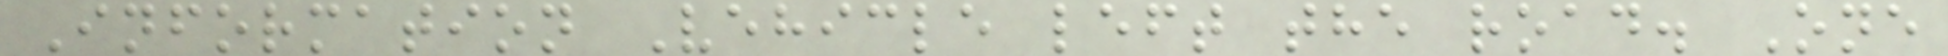Information Vehicle left the road. One
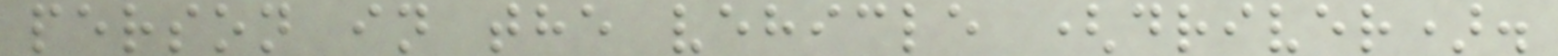person in the vehicle (driver).
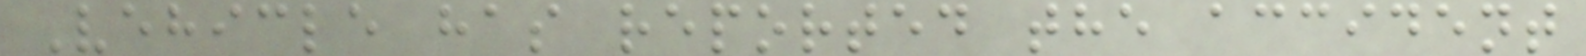Vehicle has reported the accident
